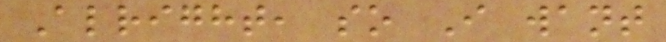Alright, so I want
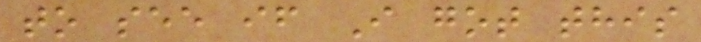to see if I got this
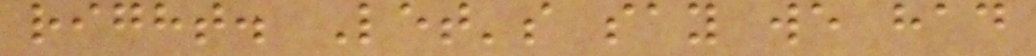right. Let's say we had
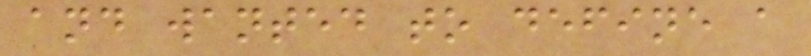and wanted to define a
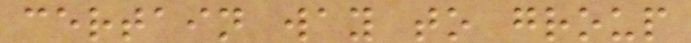certain way to group
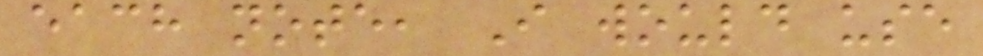each note, I would use
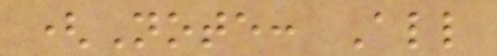(Note: All
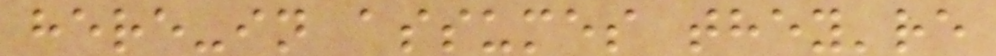here-in assumes they're
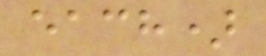each)
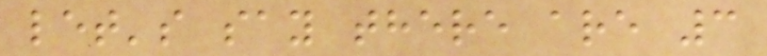let's say there are 3
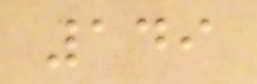149
